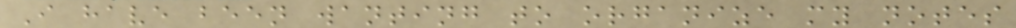I have been wanting to organize my notes
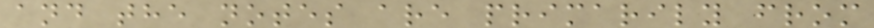and the notes are primarily from
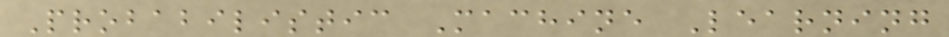Probabilistic Machine Learning
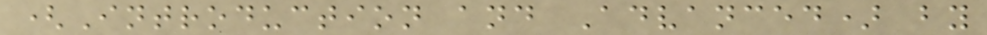(Introduction and Advanced) by
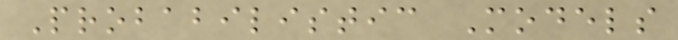Probabilistic Models
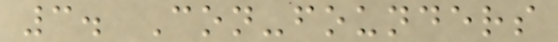3. Con-founders
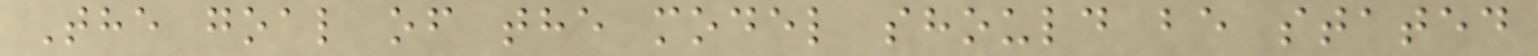The goal of the model should be stated
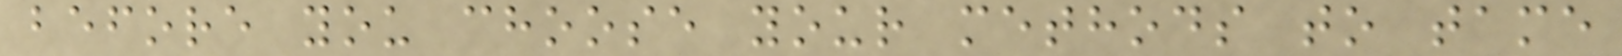before you choose your methods to tame
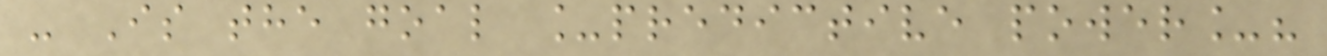- Is the goal _predictive power_?
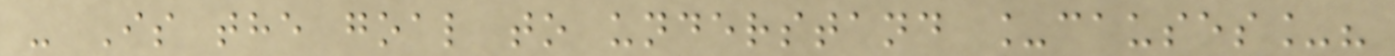- Is the goal to understand _causes_?
